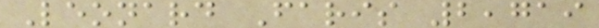Leonard Faris 2,719
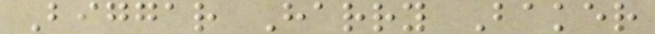Biggar Harry Baker
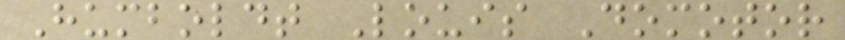Humboldt Louis Domotor
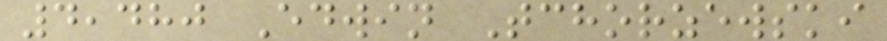4,480 Edwin Tchorzewski
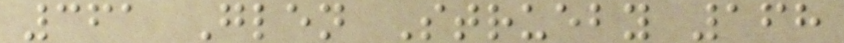361 Glen Strueby 168
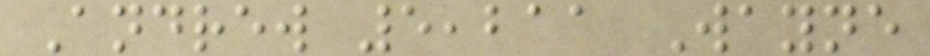Andrew 5,211 Wayne
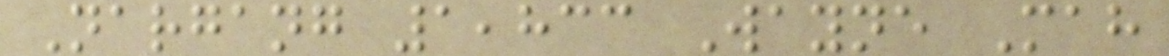Nargang 1,833 Wayne Mah
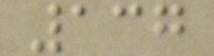137
